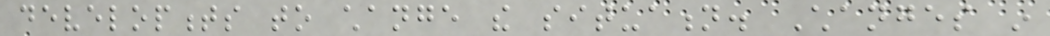developments to change the situation. Changes in
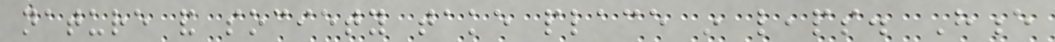nature and society take place in leaps. Hence
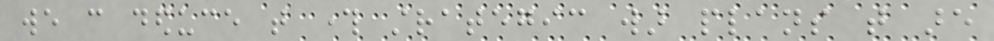we can deduce that through strategic war plans that are
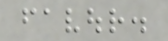favour.
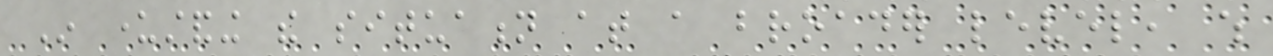In understanding the situation at a broader level, which
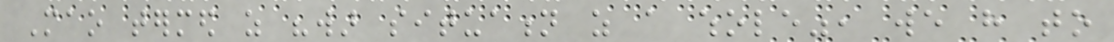Mao termed as "war situation as a whole", we have to
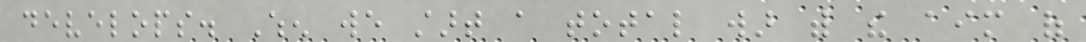develops. When we start a total war with the aim of
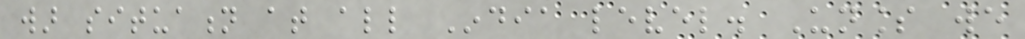war situation at all India level. Unless we
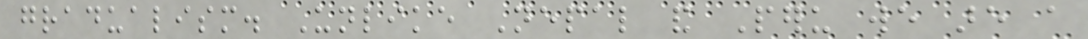gradualism. Unlike Nepal and Peru we are a
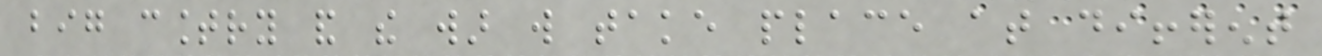big country and the war will take place at different
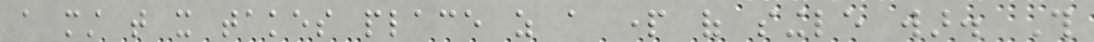a must that it takes place as a part of single war. This
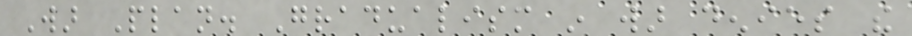War Plan. Gradualism in war denies the
